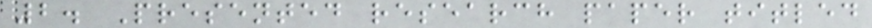2. Presented research paper titled
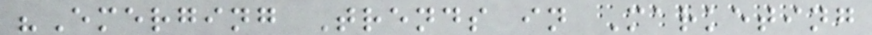"Emerging Trends in Marketing
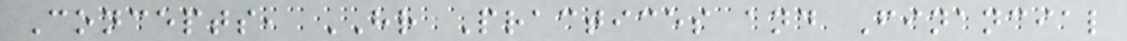Concepts, HR Practices and Financial
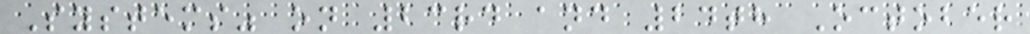Systems" on 23rd and 24th October
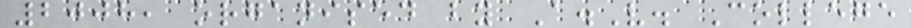2008, organised by A.V. College
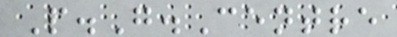P.G.Centre
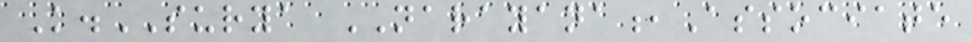K.SURYA NARAYANA,Associate
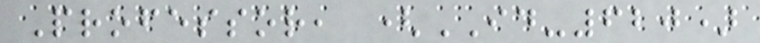Professor, (ID-620)
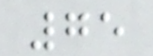75
